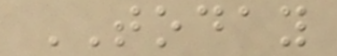TODAY
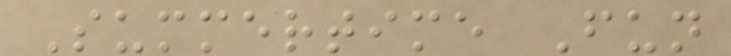Summertime Fun
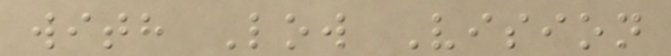with Low Vision
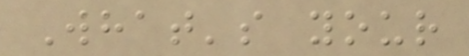What's your
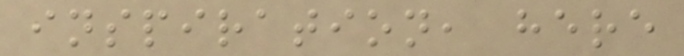inspiration, here
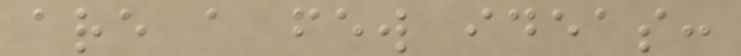are a few ideas:
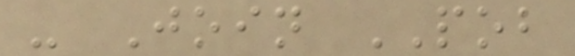- Join POB
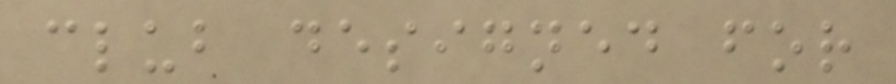club designed for
